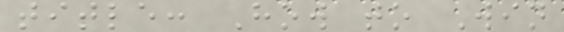title: How to Win
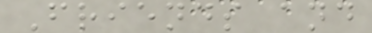Friends and
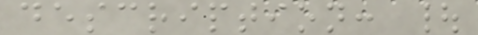description: |
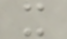x
